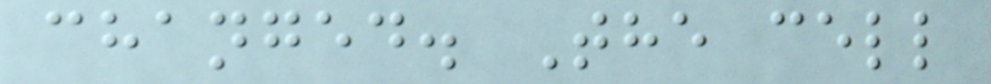changed. The cell
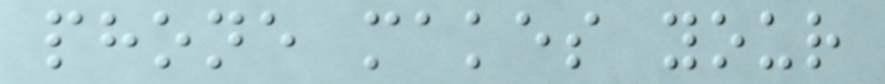phone makes your
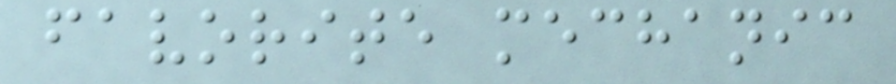favorite mechanic
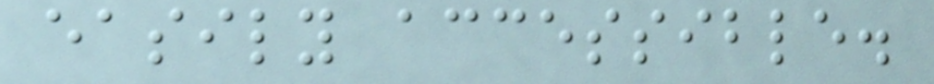easily accessible.
